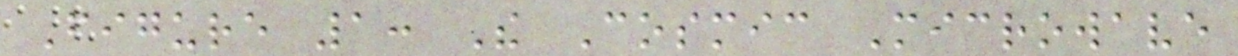Figure 1: The Cosmic Microwave
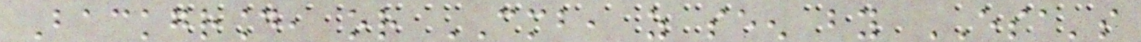Background, or CMB, as seen by ESA's
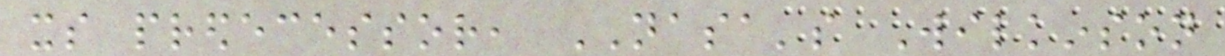its predecessor, NASA's Wilkinson
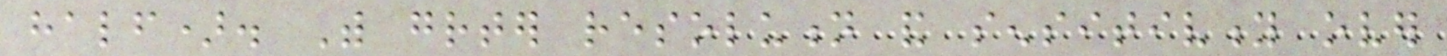half). With greater resolution and sensitivity over
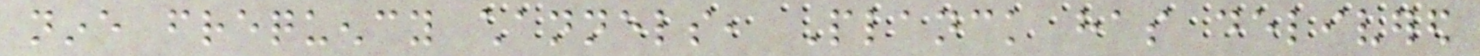nine frequency channels, Planck has delivered
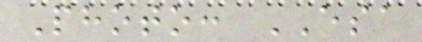Photo: ESA
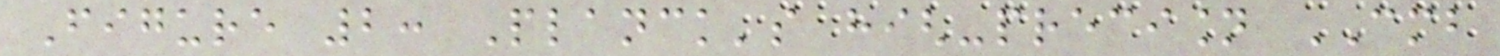Figure 2: Planck's high-precision CMB
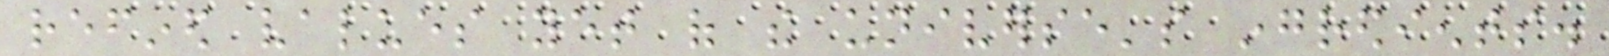refined values yet of the universe's ingredients.
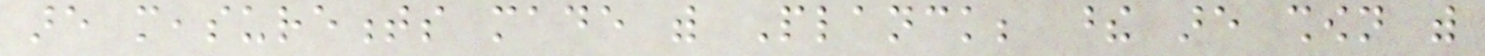are measurements made with Planck; these are shown with
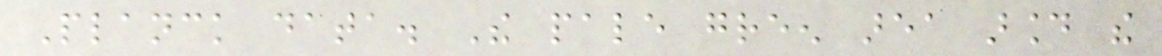Planck data. The pale green area around the
